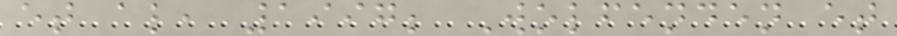et al, 1997; Wolfenden et
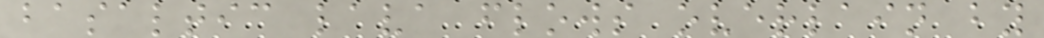basaltic lava flows overlain by
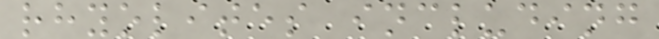rhyolites including
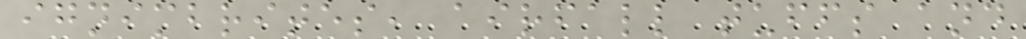ignimbrites, airfall tuffs and
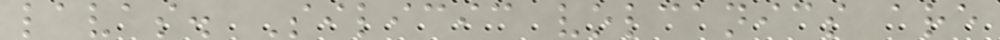lavas. Silicic volcanics are
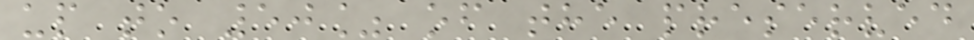up to 50% of the preserved
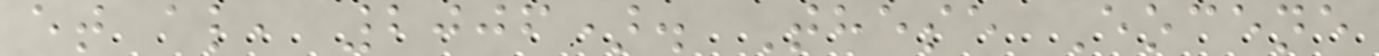et al, 2006). These Eocene
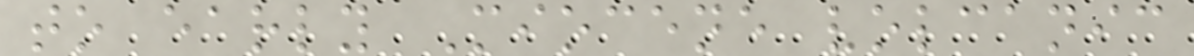to early Miocene volcanic
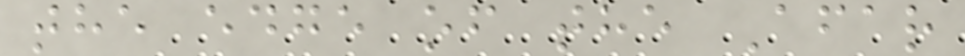the edge of the Afar
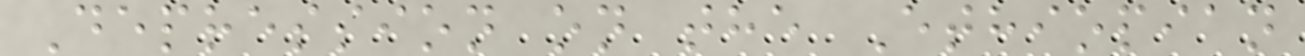Depression on the Ethiopian
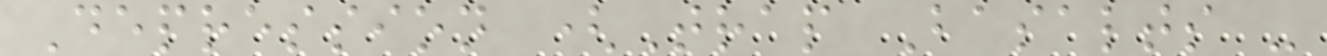Depression (Trap Basalts -
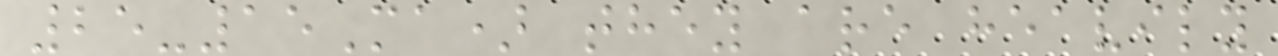25-15Ma) they are heavily
